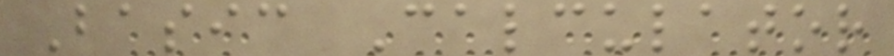Basic Calculator
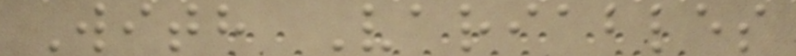With Variables
